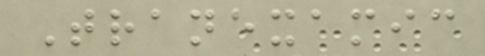Tranexamic
